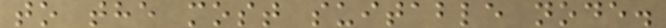to the most suitable node.
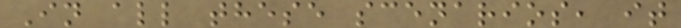In all these scenarios, it
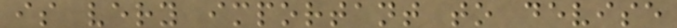is very important to devise
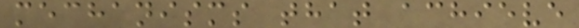mechanisms that achieve
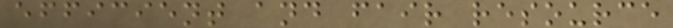efficient and fair resource
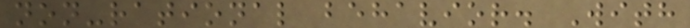non-rational behavior. With
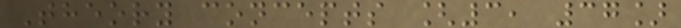Theory concepts [3, 37]
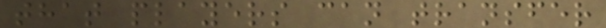that players can transfer
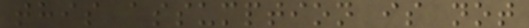this assumption is not
